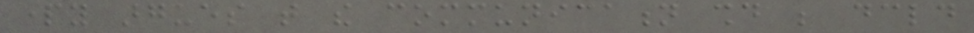party argues that the communication should be declared
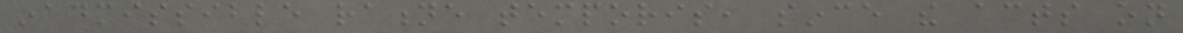inadmissible ratione temporis, since the acts on
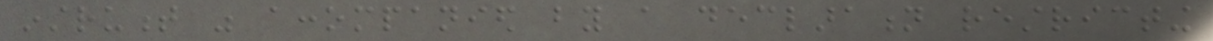instrument was accompanied by a declaration restricting
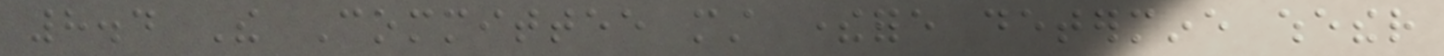8.4 The Committee must therefore determine whether
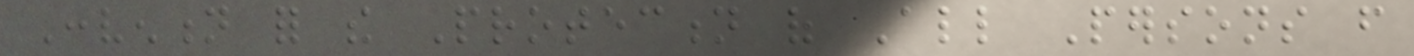Convention for the Protection of All Persons from
